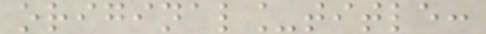original_title:
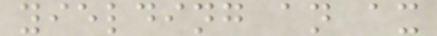yielding an ax
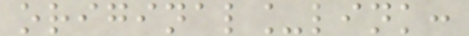original_link:
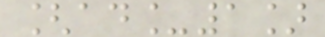[ad_1]
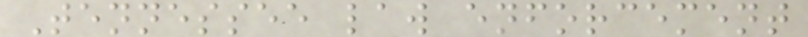Tennessee law enforcement
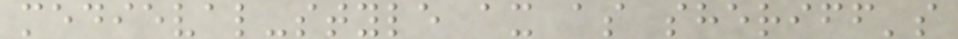medieval-style ax as sheriff's
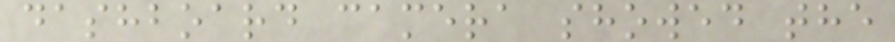dashboard camera showed the
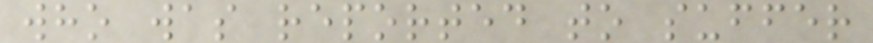who was reported to suffer
